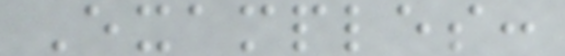Examples:
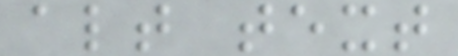alt text
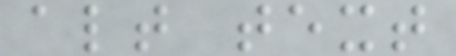alt text
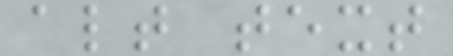alt text
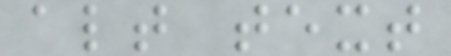alt text
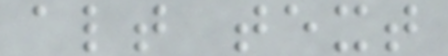alt text
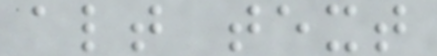alt text
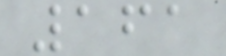161
